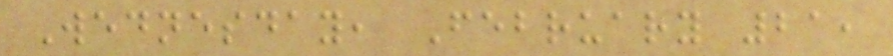Wednesday, February 21,
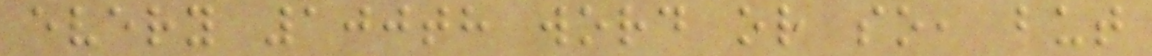every 100th word or so, but
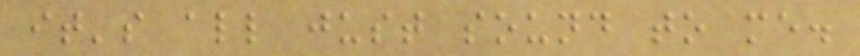it's all just sound to me.
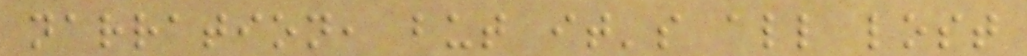narration, but it's all lost
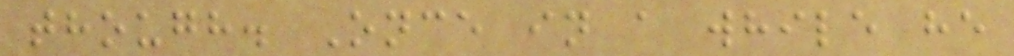though. Once in a while he
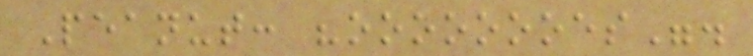Peanut: "oooooooes".
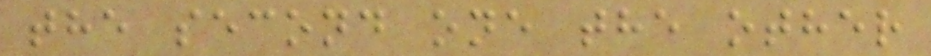the second one the other
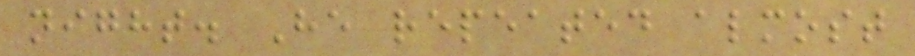night. He repeated almost
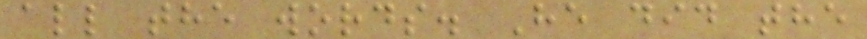all the words. He did the
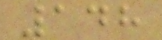148
